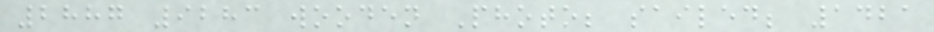2887 9283 wooden Photo; sailed; 1421
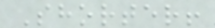Shorter!
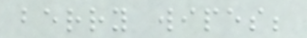berry wipes;
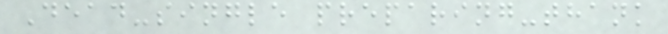Dead-single preparing-thank
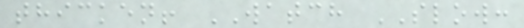thicken! WATCH SLOW:
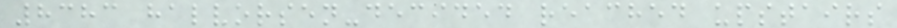8383 halvorsen-decided reached upstairs
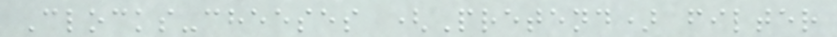Clocks-cheeses (Pretend) filter
